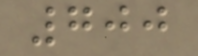700
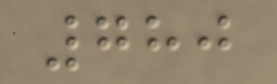780
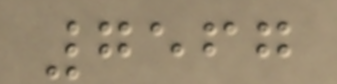7567
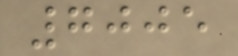7005
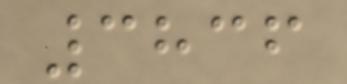3836
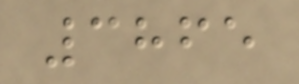3865
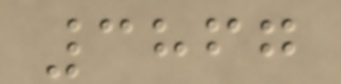3867
